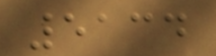5134
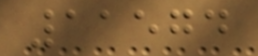11574
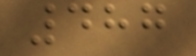487
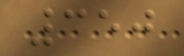350
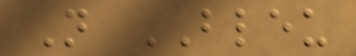N BLEU
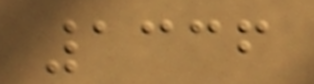1336
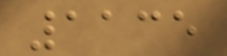1135
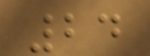24
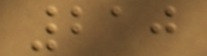210
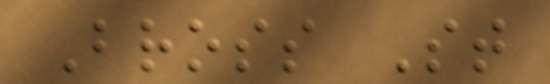Bross St
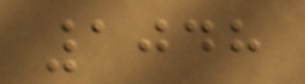1048
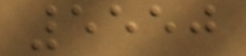5550
